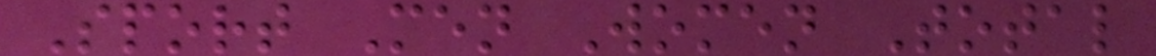Sport Men Women Total
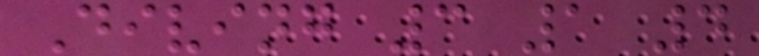Diving 3 1 4
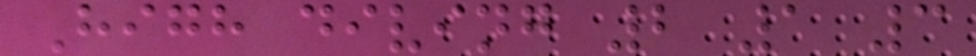High diving 2 1 3
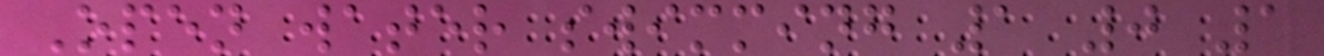Open water swimming 1 0 1
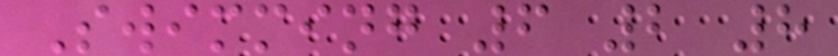Swimming 6 2 8
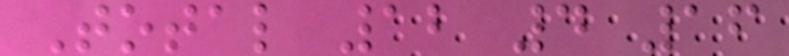Total 12 4 16
